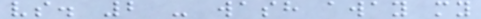vs. 2 - wash away my
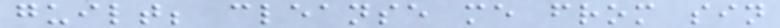guilt; cleanse me from sin
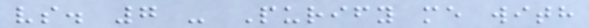vs. 7 - Purify me with
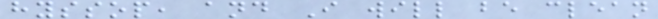hyssop, and I will be clean
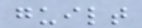guilt
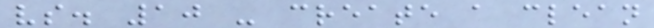vs. 10 - create a clean
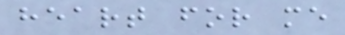heart for me
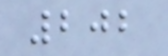202
